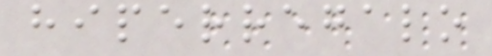hiperregalo
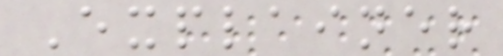Explainer
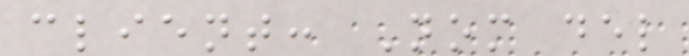client: Nom del
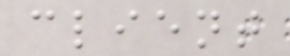client
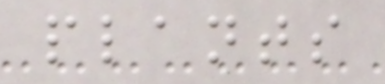plants
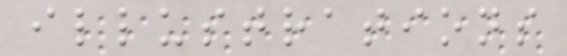illustrations
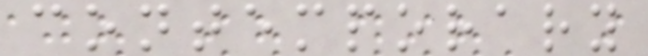contemporary
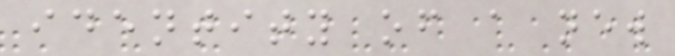identity of a new
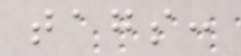tags:
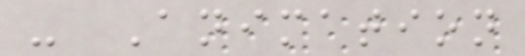- Animation
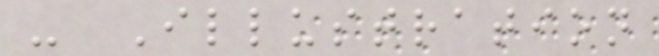- Illustration
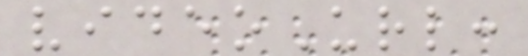videoUrl:
